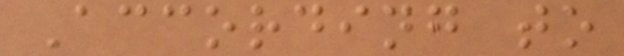According to
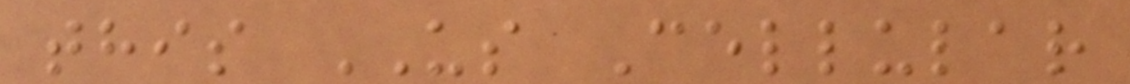this US Cellular
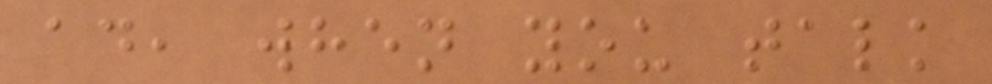ad, when you talk
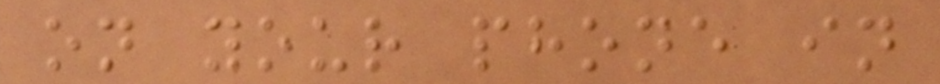on your phone in
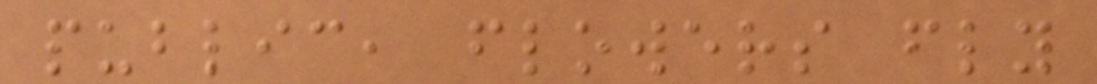public, flowers fly
